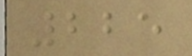225
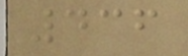436
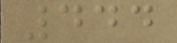444
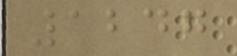1247
